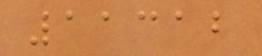11312
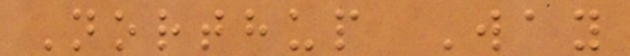Northup Way
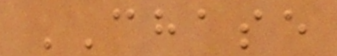CHASE
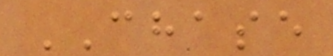CHASE
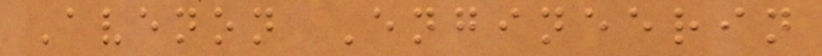Avenon Engineerin
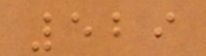529
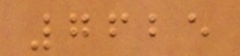7625
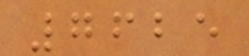7625
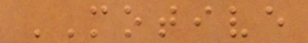MOTIVE
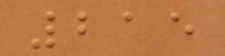215
